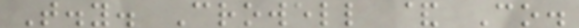T.y. Crowell & Co.
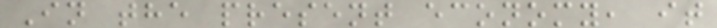In the present economy, it
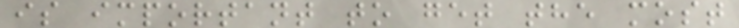is important to get the most
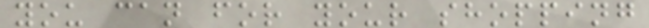you can for your shopping
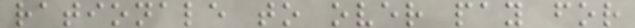rationale to over pay for
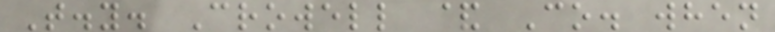T.y. Crowell & Co. when
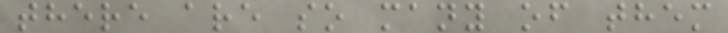there are so many of them
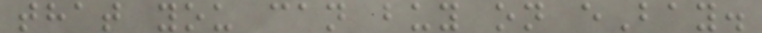that you can buy on eBay.
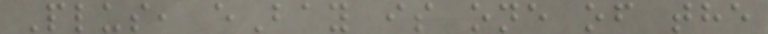Plus, eBay is one of the
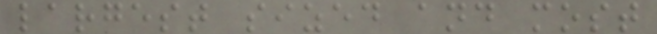largest sized and most
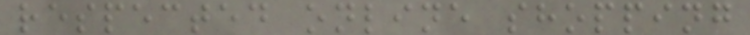respected online shopping
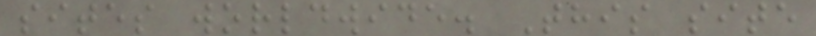sites worldwide. This site
